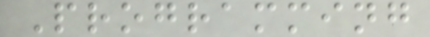Programming
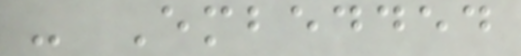- Embedded
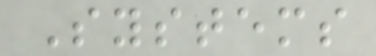Systems
